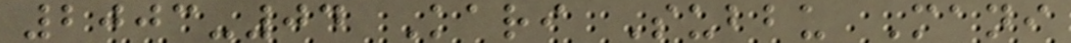2003-04 Kari Subbu Mani
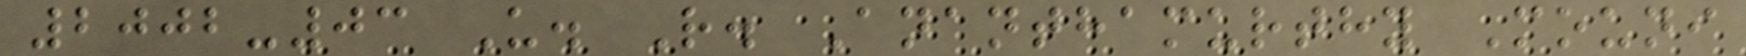2002-03 U. R. Ananthamurthy Mouni
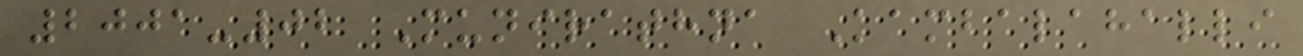2001-02 Munirathna Kambalahalli
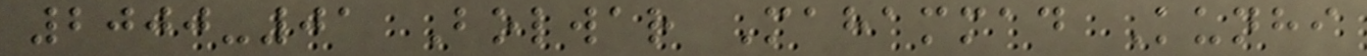2000-01 Bolwar Mahammad Kunhi
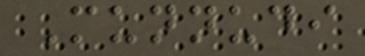Munnudi
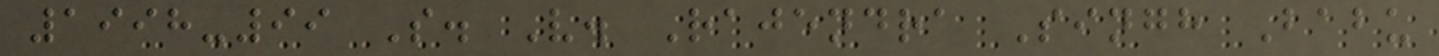1998-99 S. V. Rajendra Singh Babu
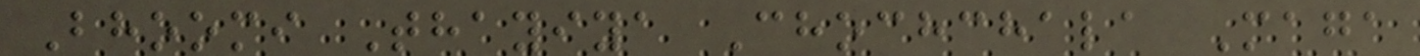Bhoomi Thayiya Chochchala Maga
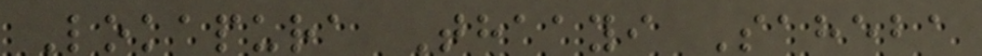Lokapura Thaayi Saheba
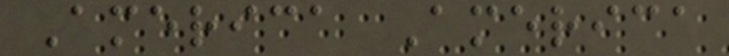America America
